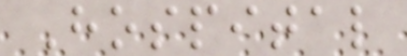Hospital
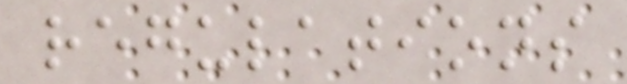regulations
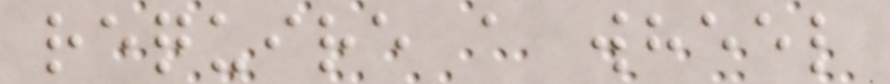require a wheel
